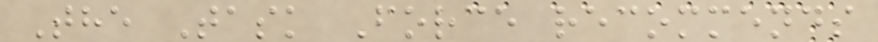The Task Force recommends
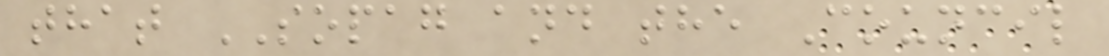that SOPAG and the Council
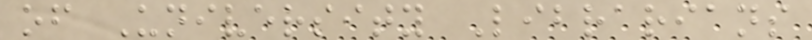of University Librarians
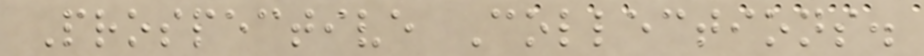Prospective Collections.
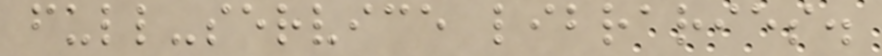full-service libraries.
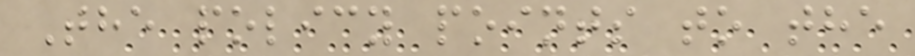The policy points to the
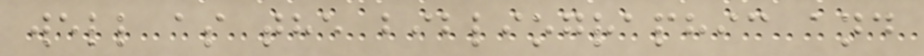well as the bibliographic and
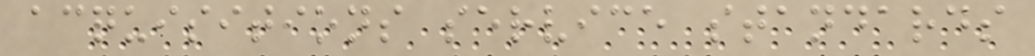acquisitions service standards
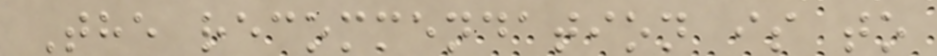The recommendation is to
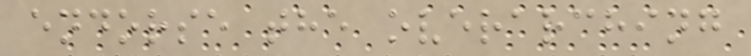endorse the overarching
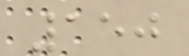150
